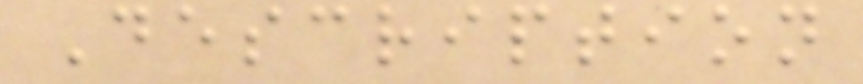Description
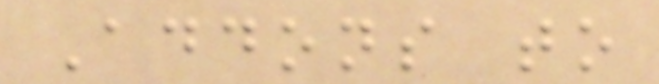Addons to
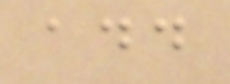add
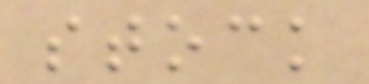stock
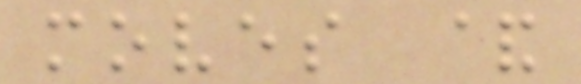moves &
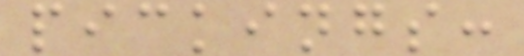pickings:
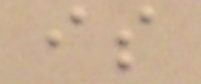is
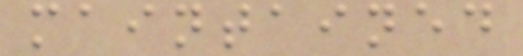maintained
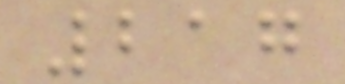217
